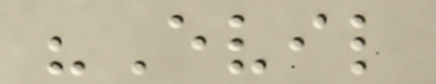"Evil
